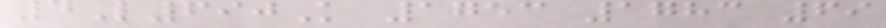4L690K 1753 1783 69
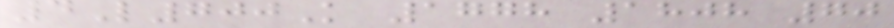4L700K 1778 1808 70
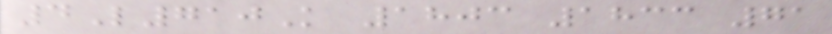4L710K 1803 1833 71
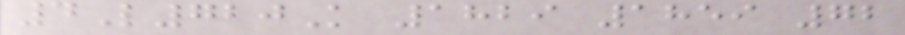4L720K 1829 1859 72
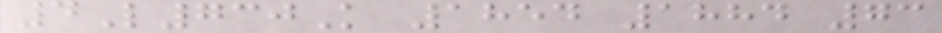4L730K 1854 1884 73
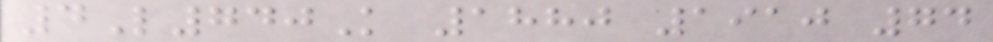4L740K 1880 1910 74
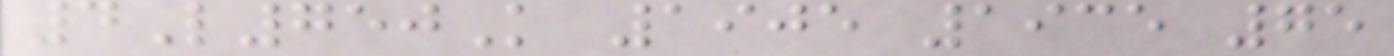4L750K 1905 1935 75
